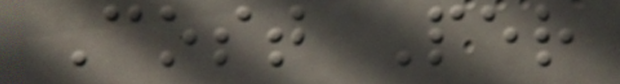Cost Per
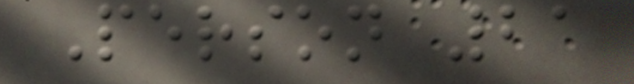Person 21
